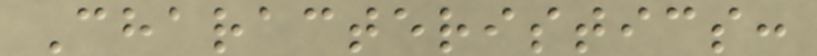Characteristics:
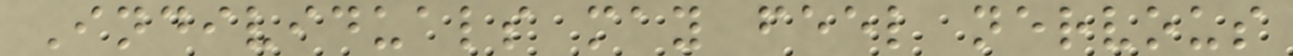Individuals may feel nervous
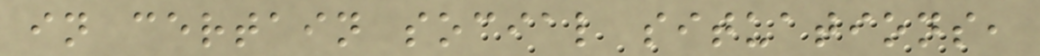in certain social situations,
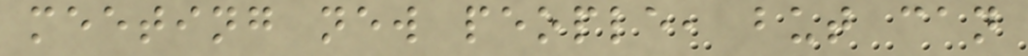meeting new people, but can
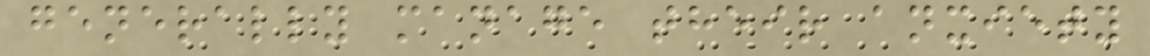generally manage their anxiety
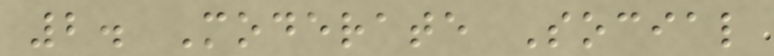2. Moderate Social
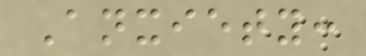Anxiety:
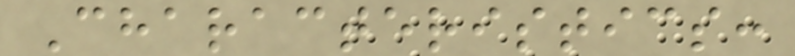Characteristics:
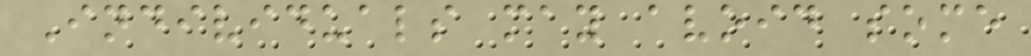Individuals may avoid some
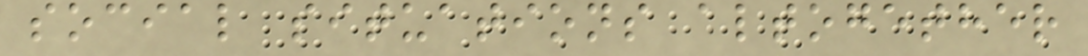social situations altogether
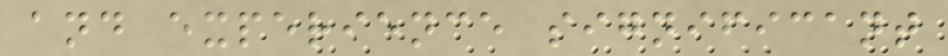and experience significant
